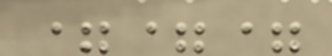===
